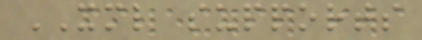XML supports
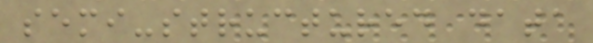semi-structured data
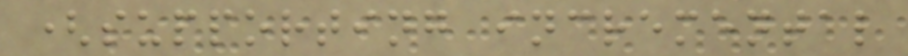(supporting incremental
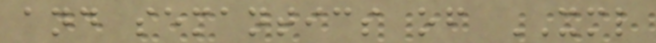and semantics of XML
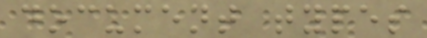document types
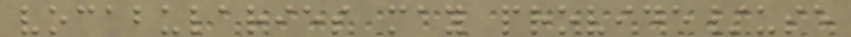vocabularies may provide/use
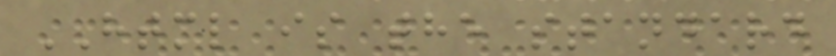HTML is the standard
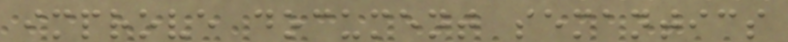improve document semantics
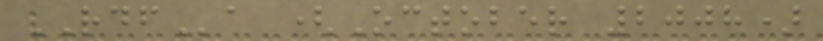RDFa (October 2008)
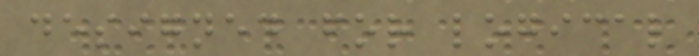designed for logical
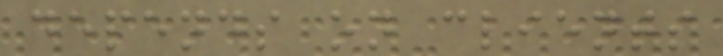depends on clients
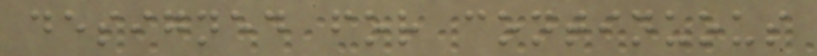designed for continuous
